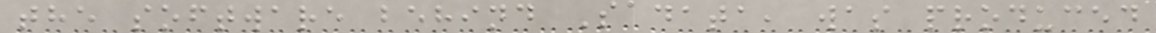the software behind Sadata, was produced
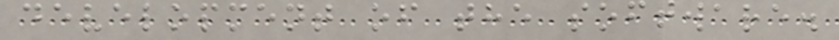development of the software.
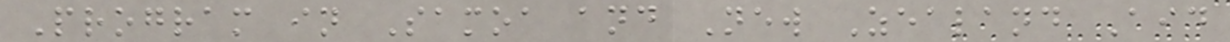Program in Samoa and New Zealand Aid
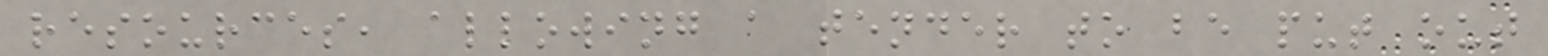resources, allowing a tender to be put out
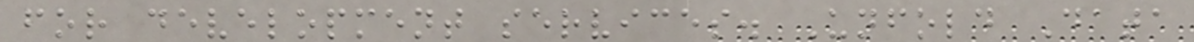for development services. Unfold Data
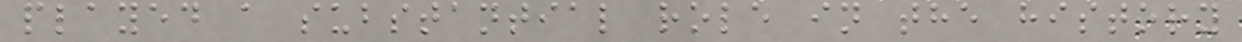played a substantial role in the history
